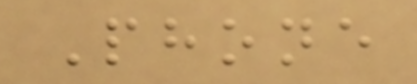Phone
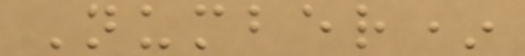Number*
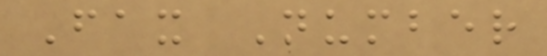Fax Number
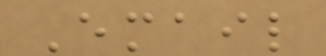Email
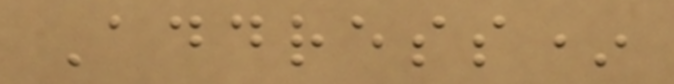Address*
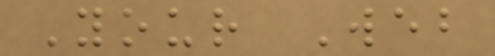Your Web
